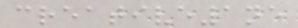creative1ne
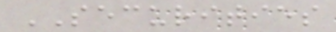SECURITIES
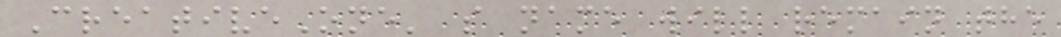CreativeOne' s name will remain the
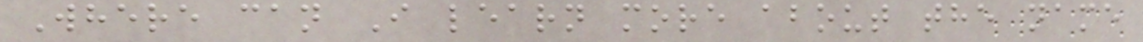Where can I learn more about the name
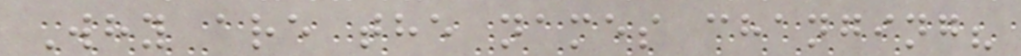Why are the names changing?
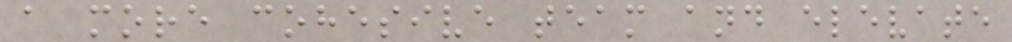a more cohesive team and elevate
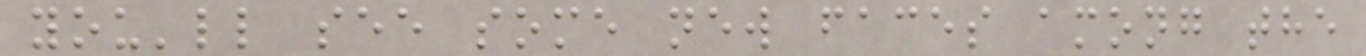you'll see some new faces among the
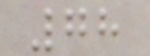78
